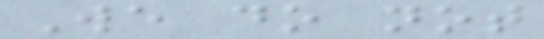We do not
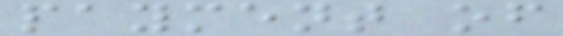payment of
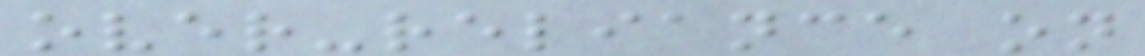over-reliance on
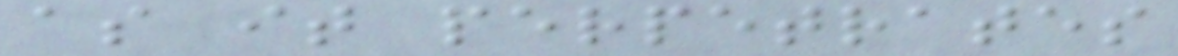as it perpetrates
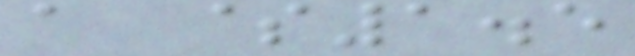a $1.5
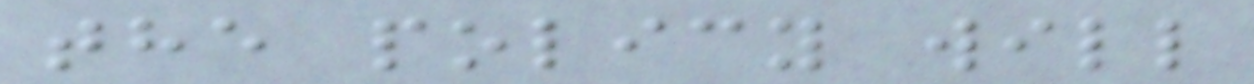the policy will
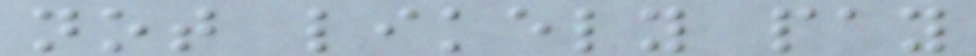not likely pay
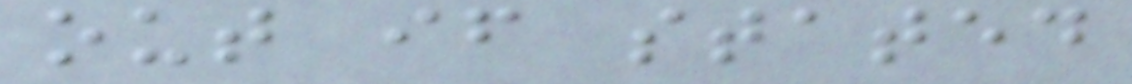out if stated
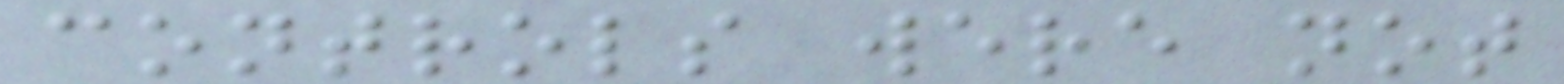controls were not
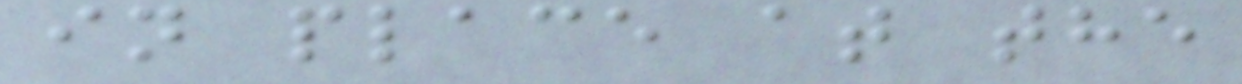in place at the
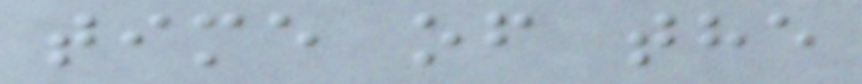time of the
